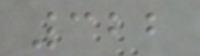322
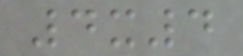4x4
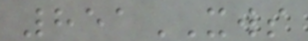851XWS
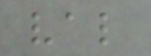val
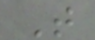T
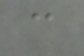c
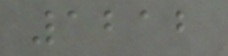1212
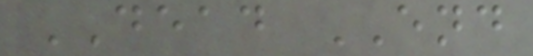DEAD END
